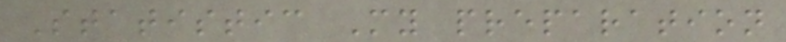Statistic My preparation
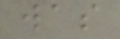was
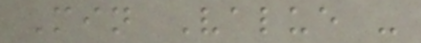Min Value -
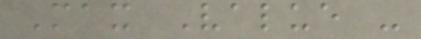Max Value -
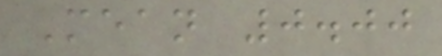Mean 0.00
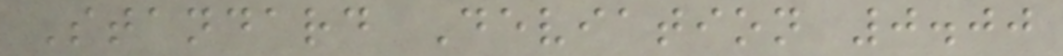Standard Deviation 0.00
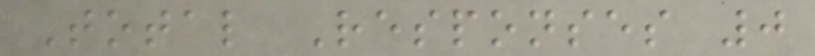Total Responses 0
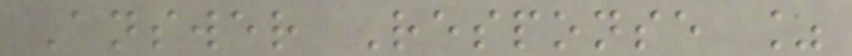Answer Response %
